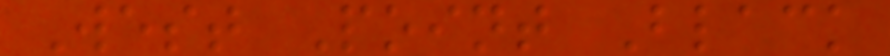West Point Black
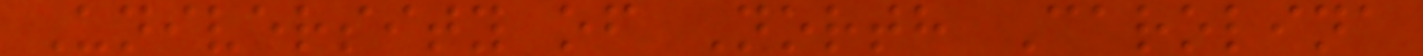University of North Carolina
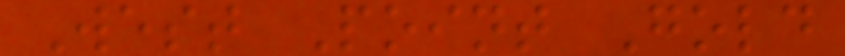West Point Gold
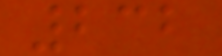232
